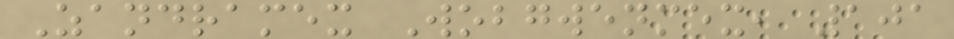Zandramex Wobgwenmex, 101
